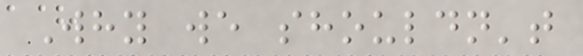Why we shouldn't
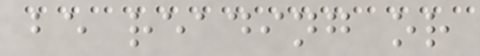be reading or
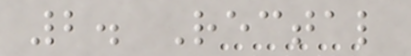2. Rectal
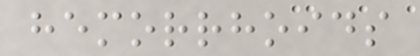hemorrhoids
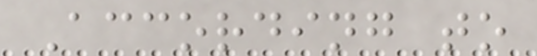According to
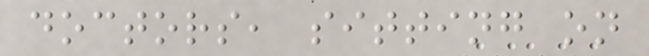doctors, sitting on
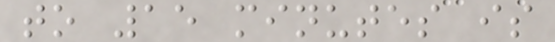to 15 minutes is
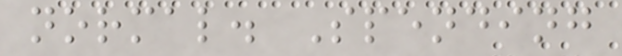normal. Spending
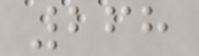268
